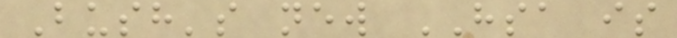Bush's new HSA is
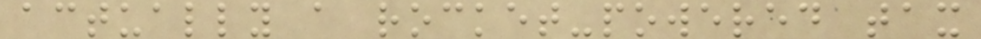actually a rocket-powered tax
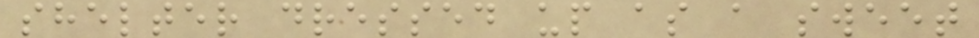shelter dressed up as a sweet
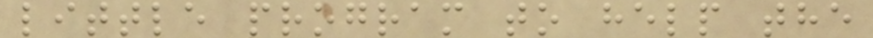little program to help the
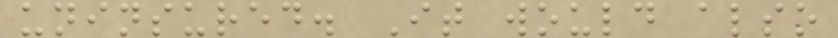uninsured. It would also
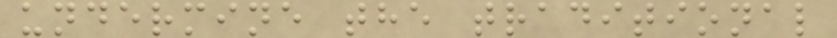undermine the traditional
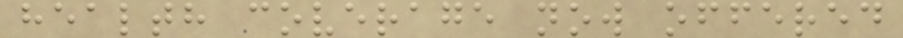health coverage now offered
